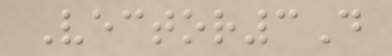Vector3D
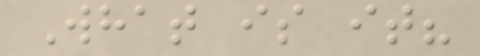What is it?
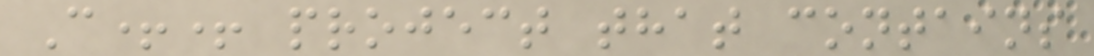C++ project that contains
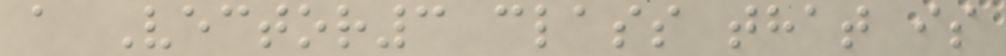a Vector3 class that is
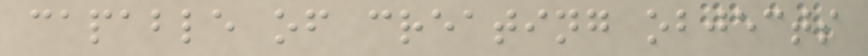capable of creating objects
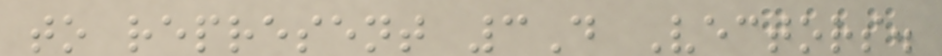to represent 3D Vectors.
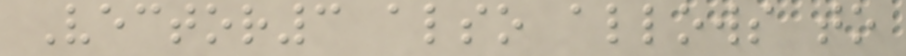Vector3 also allows to
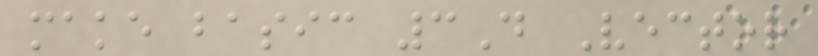make basic 3D Vector
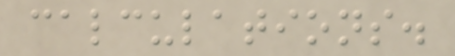calculations.
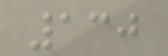130
